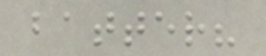batter?
